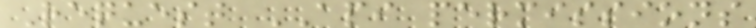Request API permissions
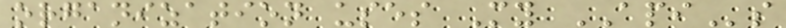organization uses My APIs
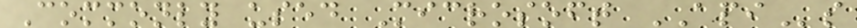Commonly used Microsoft APIs
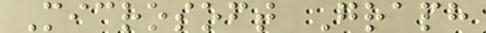Microsoft Graph
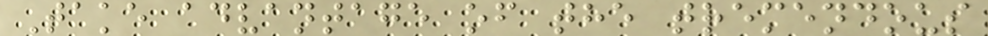Take advantage of the tremendous
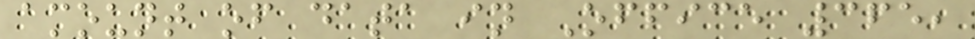amount of data in Office 365,
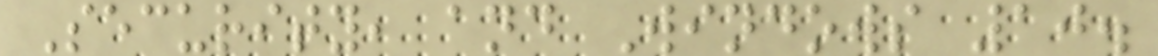Security, and Windows 10.
